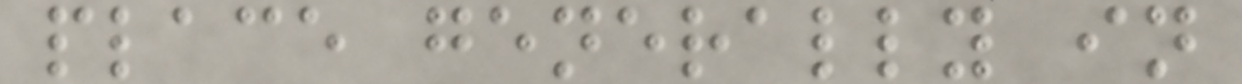place generally in
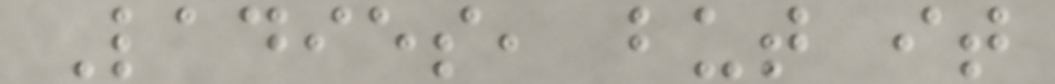Ladies, but it
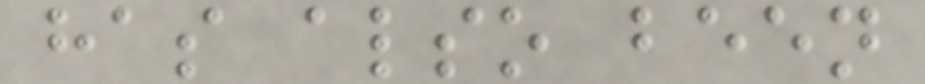has also been
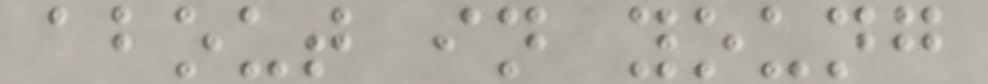about in young
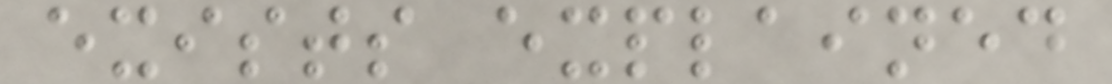exists explained
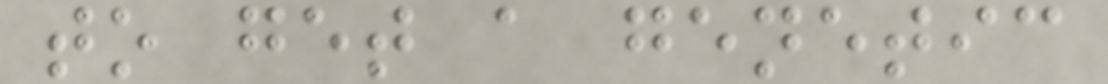to get a genetic
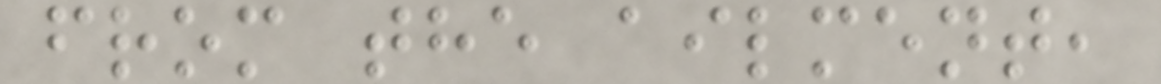from the ailment,
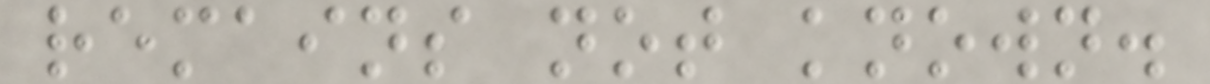remains not known.
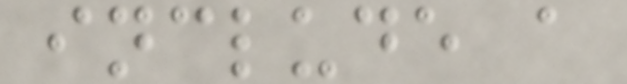include a
